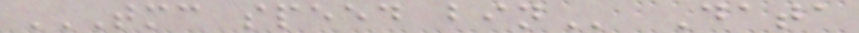TMC SPEED BIN Data
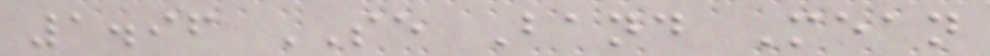1.96 SE Band Mean
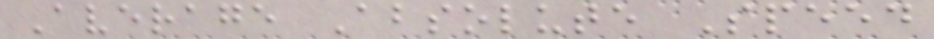Average Absolute Speed
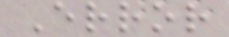Error
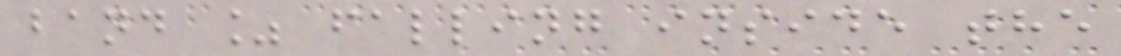band % falling inside the
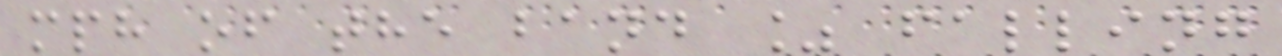mph of the band % falling
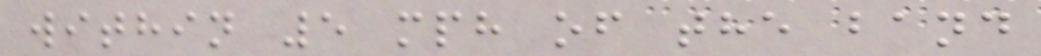within 5 mph of the band
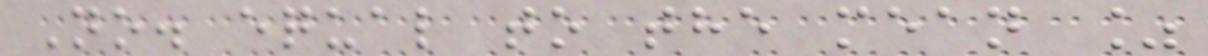No. equal to the mean %
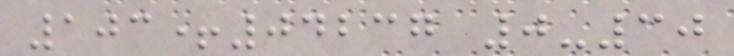103+04237 0-30
